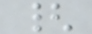{
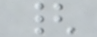{
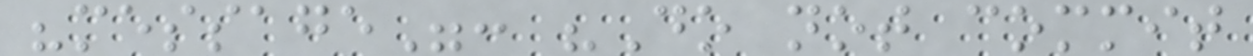"message": "Do not commit
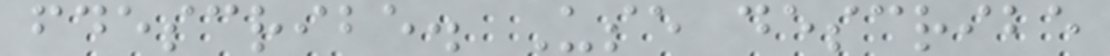fdescribe. Use describe
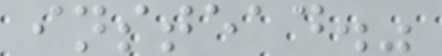instead."
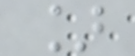]
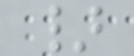}
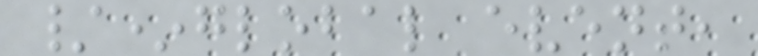/*global event,
